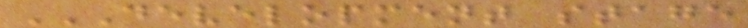DEVELOPMENT STAGE
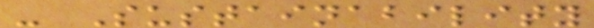- Sustainability
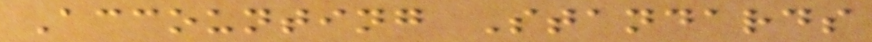Accounting Standards
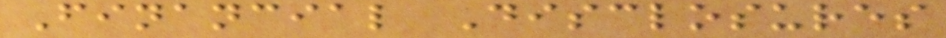Financial Disclosures
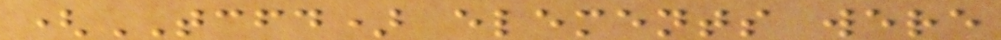(TCFD) elements were
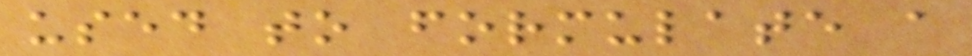used to formulate a
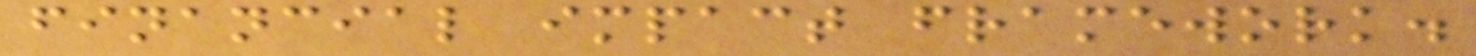financial impact framework.
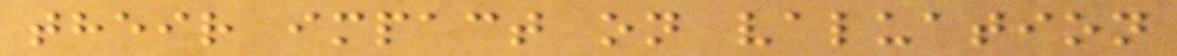their impact on valuation
